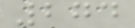274
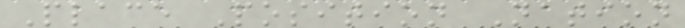Place Position Nation
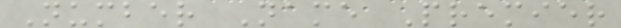Number Name Premier
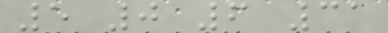5 0 6 31
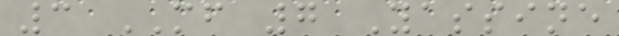3 MF 7 Yassine
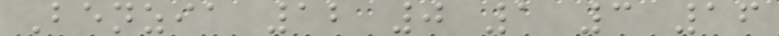Benzia 12 0 1 3 16
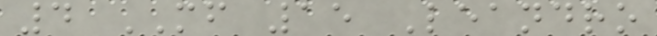4 MF 15 Leandro
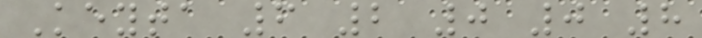Keyta 6 2 0 0 8
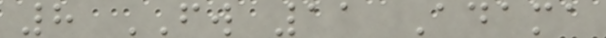8 FW 11 Adama
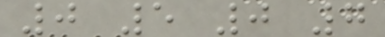0 5 0 7
